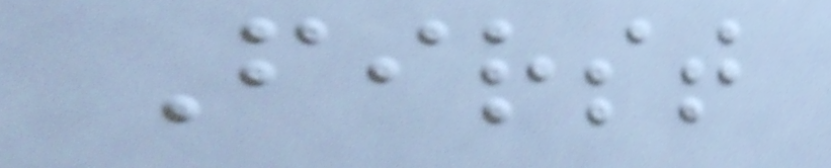First
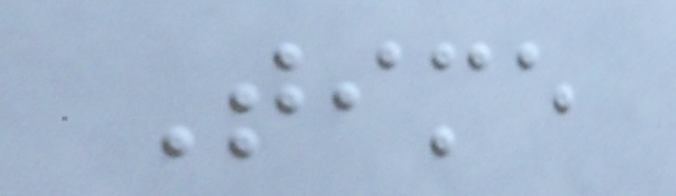Time
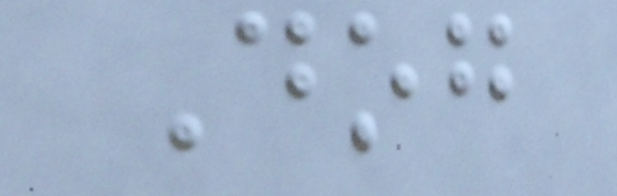Dog
